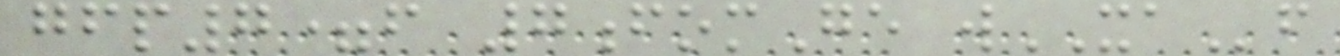gfp7=f 7fomGe wXAf
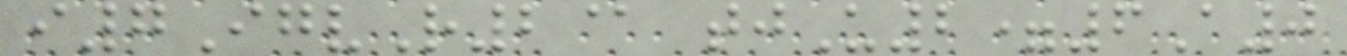i7IgvR2@ tjU2=6A0
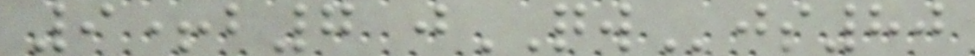9+b7 jQWjs80
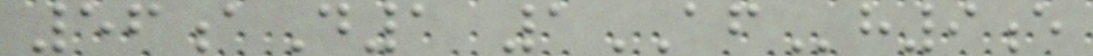56aD1 1AFh9e
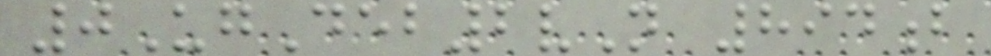0UgDeb2vN 894b
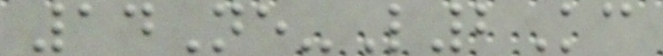14Ne-L2Kc
